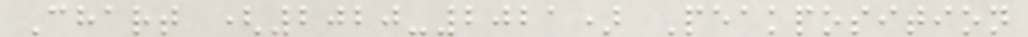Chart (2020-2021) Peakposition
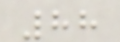88
